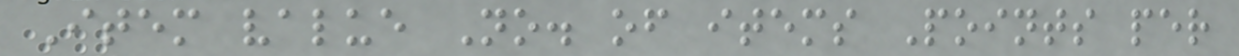Item value No. of items Points per
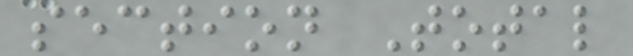section Total
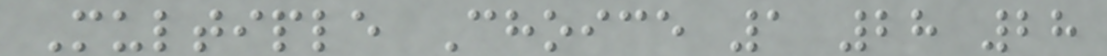Multiple Choice 1 28 28
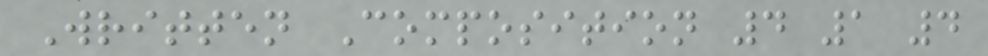Written Composition 4 1 4
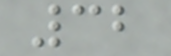32
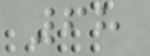68
